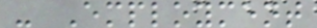- Employment
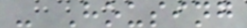- Housing
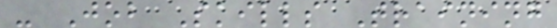- Job Skills Training
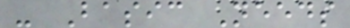- Basic Needs
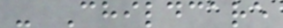- Childcare
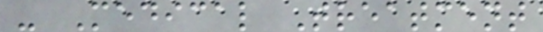- Medical Treatment
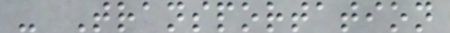- Transportation
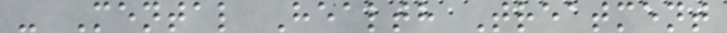- Mental Health Treatment
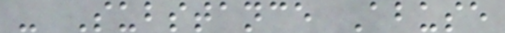- Substance Abuse
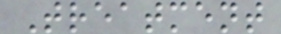Treatment
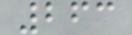263
